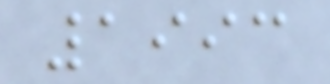1993
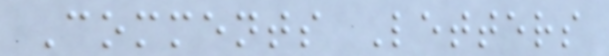Comments Letters
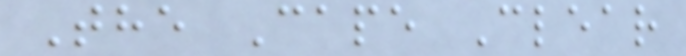The Cape Clear
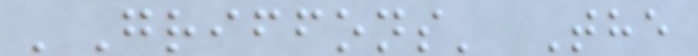'Griffons' The
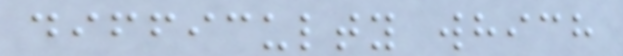difficulty which
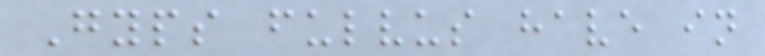Gyps fulvus have in
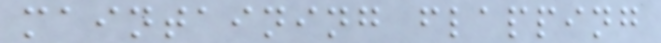maintaining flapping
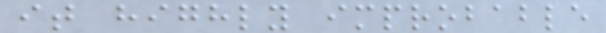it highly improbable
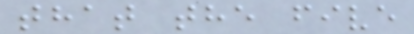that the five
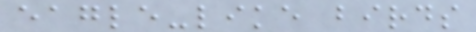eagle-like birds
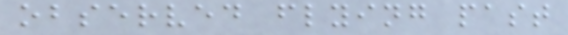observed flying past
